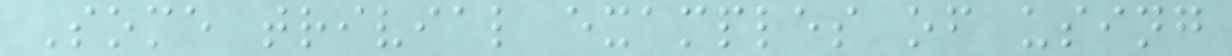Some trivial examples of using
